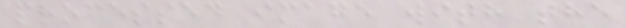processed image with the
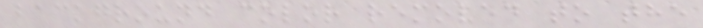background color removed to the
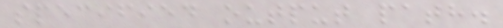specified output path.
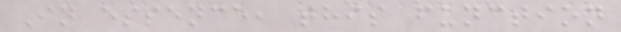In essence, this function
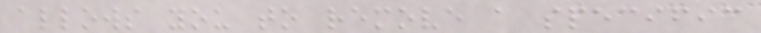allows you to remove a specific
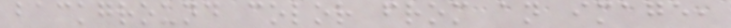background color from an image,
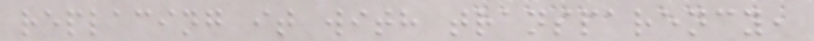replacing it with transparency,
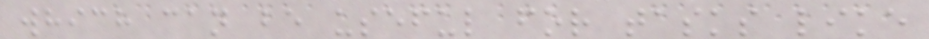which can be useful for tasks like
